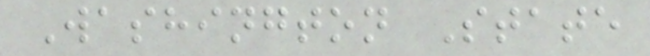Washington State
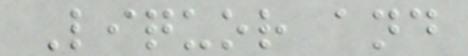Liquor and
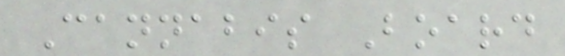Cannabis Board
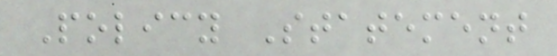Policy Statement
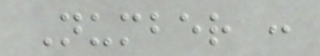Number :
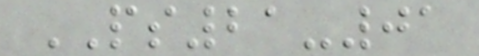PS21-01
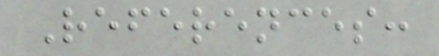References:
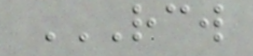RCW
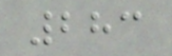283
